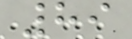89
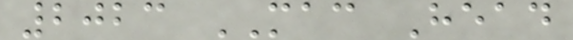2023 MAC Head
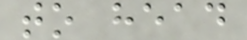to head
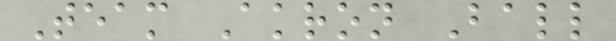Team Akron Ball
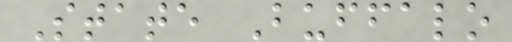State Buffalo
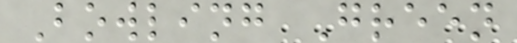Bowling Green
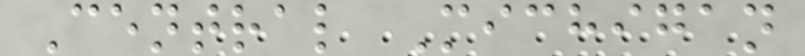Central Michigan
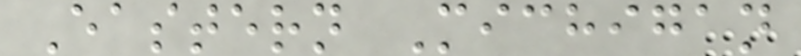Eastern Michigan
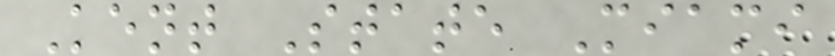Kent State Miami
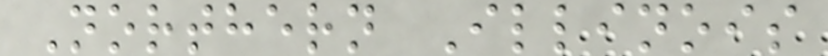Northern Illinois
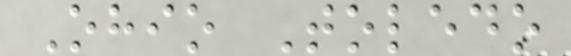Ohio Toledo
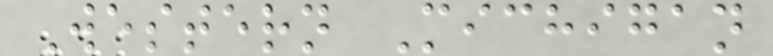Western Michigan
